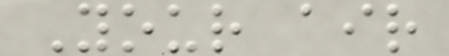Your air
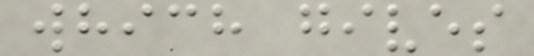which gives
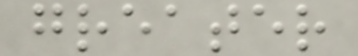greater
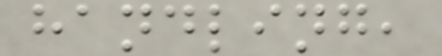handling,
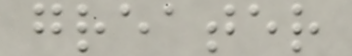greater
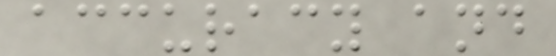accuracy and
